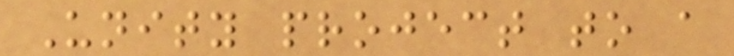Unity project to a
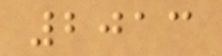2013
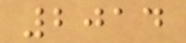2014
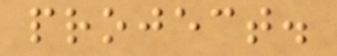project.
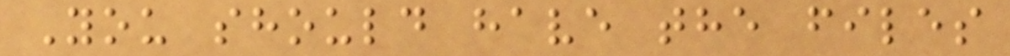You should have the files
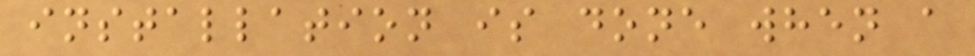installation is done when a
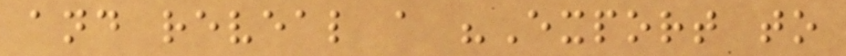and reveal a "Export to
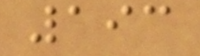193
